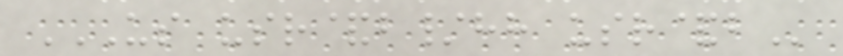US USR&B/HH USR&B
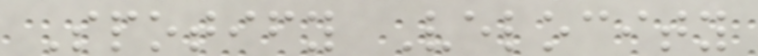Spotify Velocity
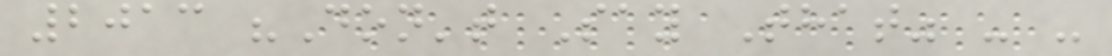2013 "Don't Say That" - -
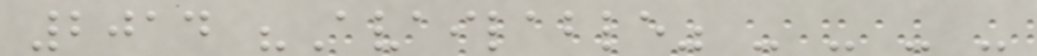2014 "Available" - - - -
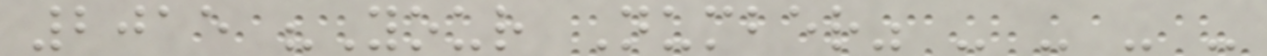2015 "Your Number" - - - -
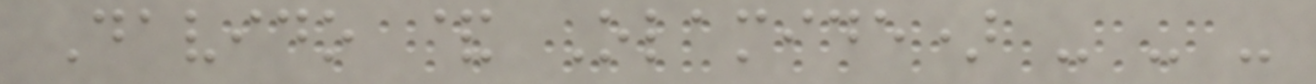Davido & Olamide) - - -
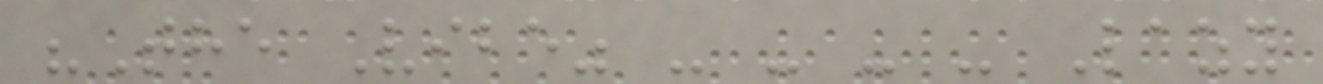"The Vibe" - - - - Lazy
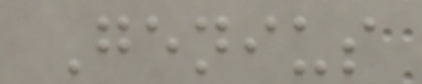Genius
